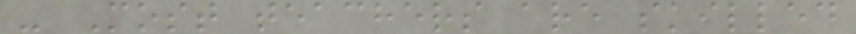- Most teachers are skilled
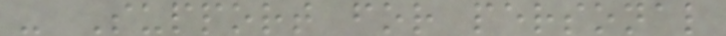- Support for personal
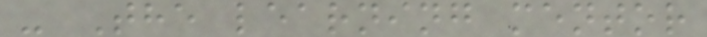- The learning mentor
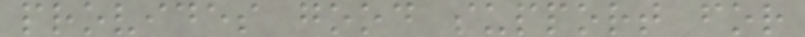provides good support for
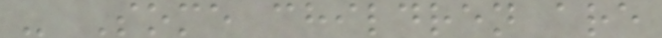- Some children are
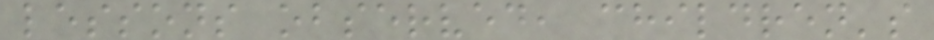lessons observed, children's
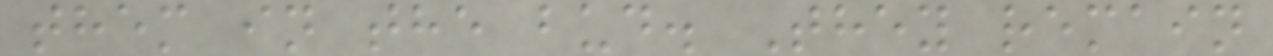them in the bud. They remain
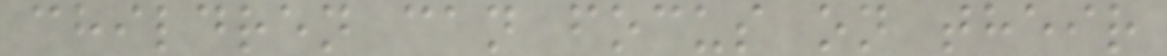children can focus on their
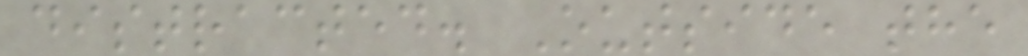distracted. Outside the
